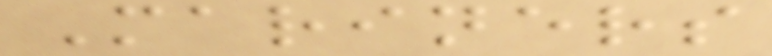Mariners
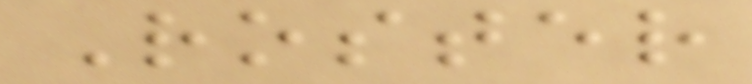Roster
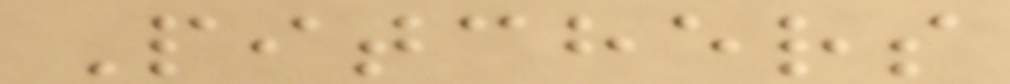Pitchers
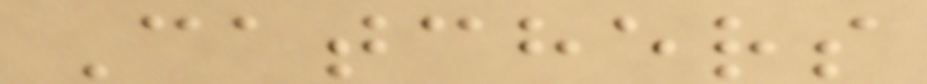Catchers
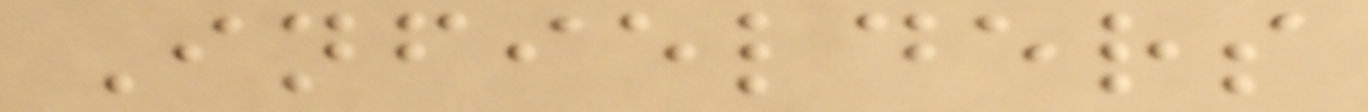Infielders
